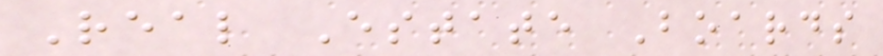Real Estate Boards
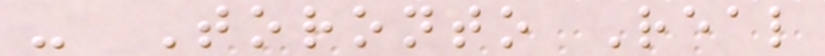- Toronto Real
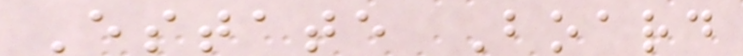Estate Board
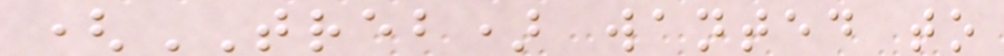(TREB) wanted to
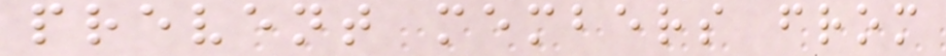prevent members from
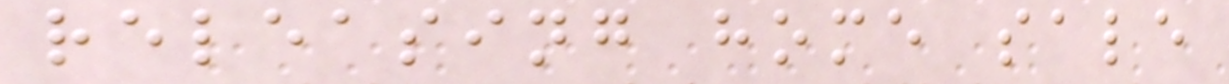releasing home sale
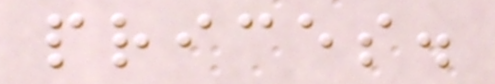prices.
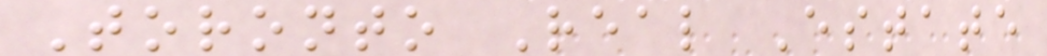Toronto Real Estate
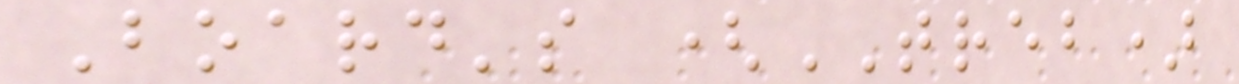Board's (TREB)
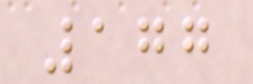177
